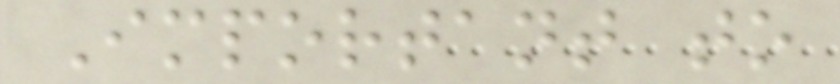Important to
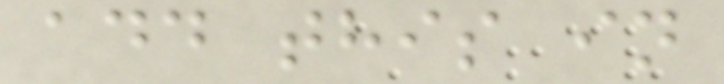add this in
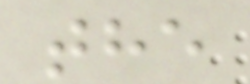the
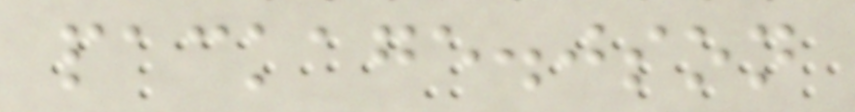package.json
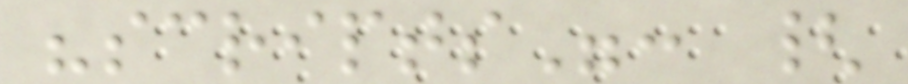"scripts": {
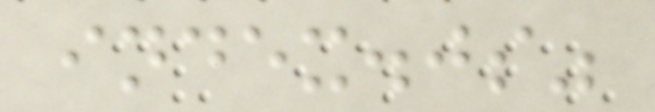index.js"
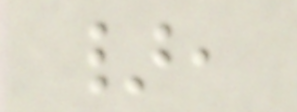},
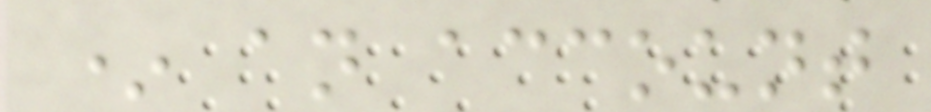* an account
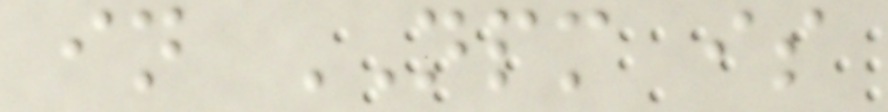in NPM is
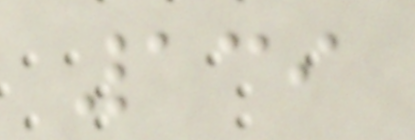139
